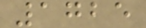1725
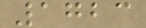1723
